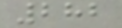282
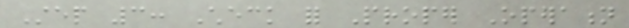Step 3: Check for Proper Operation
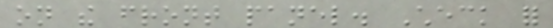on the front panel. Check for
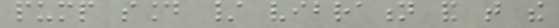pump sound / vibration and that the
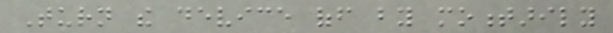Turn the device off by momentarily
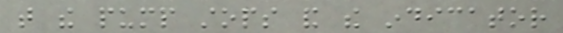that the pump stops and the indicator
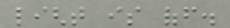light is off.
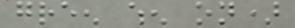green when on)
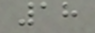18
